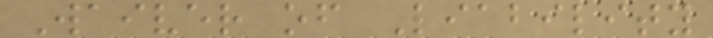Waiver of Liability
